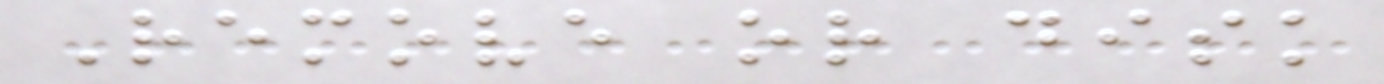Remove or disk
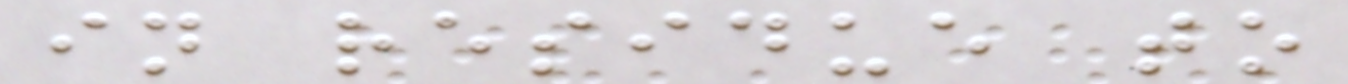in residue to
